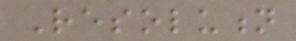Resolution
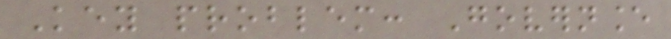Key problem: Governance
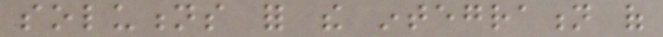solutions for the integration of
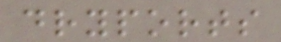dryports
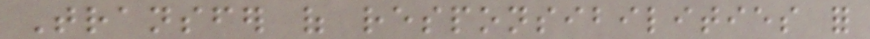Transfer of responsibilities for
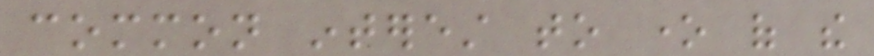common interest to one of the
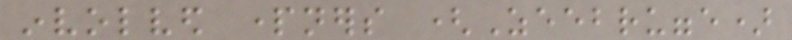involved partners (Zeebrugge)
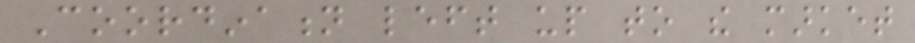Coordination left up to the market
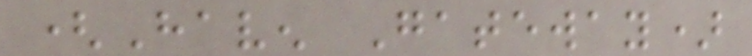(Haven Gateway)
